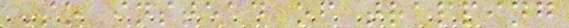So instead of trapping
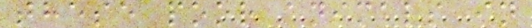these poor animals in
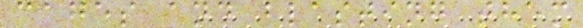cages and blasting them
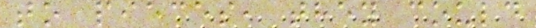to pieces, they could
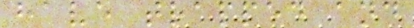have trapped and
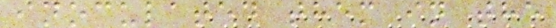inoculated them in the
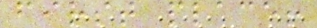first place!
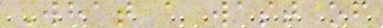What a wast of
